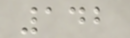142
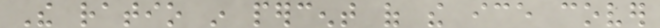The ratio in percent of the ice cover
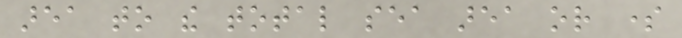area to the total sea area or some
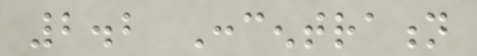2.2 Concentration
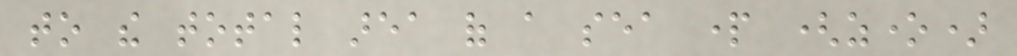to the total area of a sea part (zone)
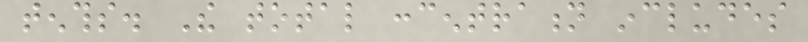tenths. The total concentration includes
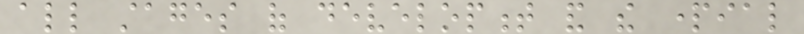all stages of development and the partial
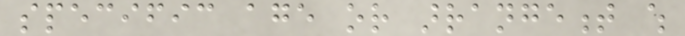specific age or arrangement which
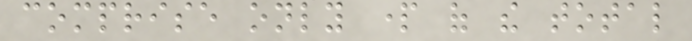comprise only part of the total
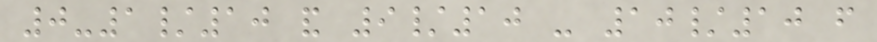0-1/10 and 9/10 - 10/10 from
